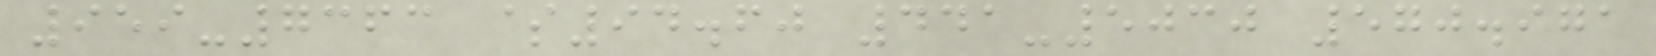959-7363 $94.60 441-5030 570.971
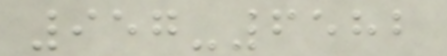957-6582
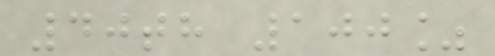40th 100%
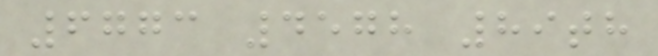6773 4578 89th
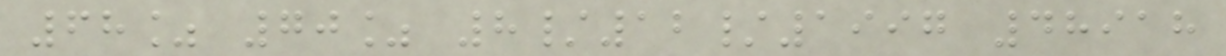68% 70% 8/12/1997 48918
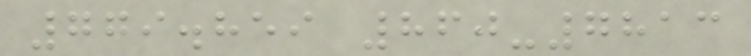779.859 860-7813
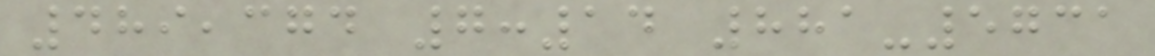489,374 7:14 881-5731
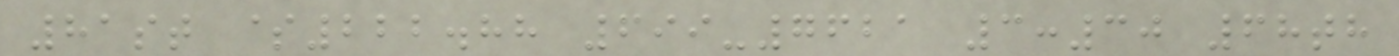81st $222.88 699-7621 3:30 68th
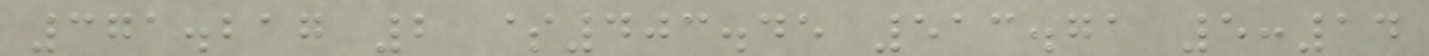371.217 2 $403.45 513.71 5:14
